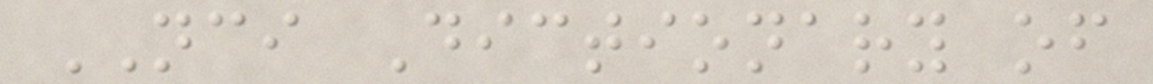NCI Dictionary of
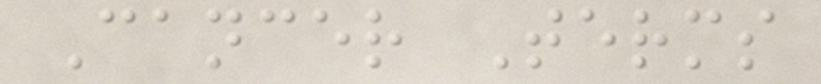Cancer Terms
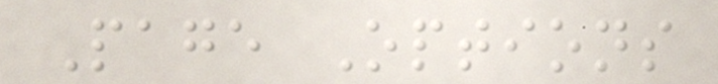Page Options
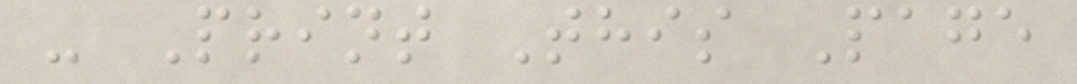- Print This Page
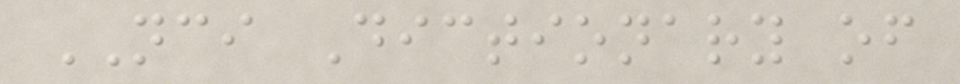NCI Dictionary of
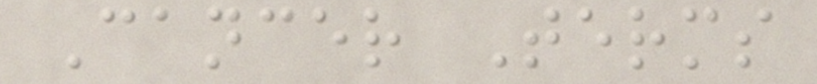Cancer Terms
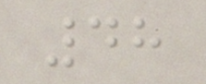48
